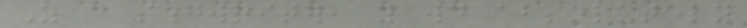As a songwriter, you would absolutely
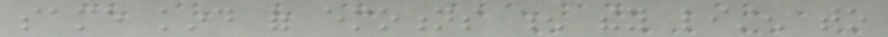same kind of emotions when they listen to
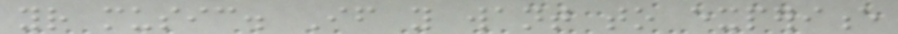your music. If you want to experience
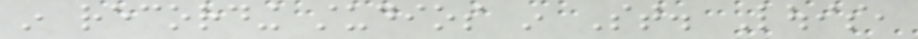in recording studios in St. Louis,
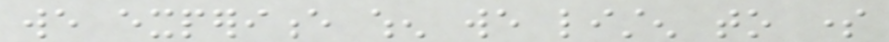we experience when we listen to some
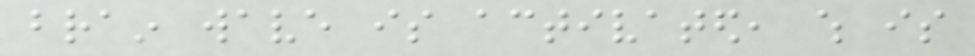brain wave is activated, which is
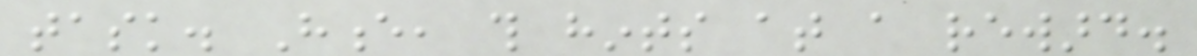task. Hence, this hints at a reward.
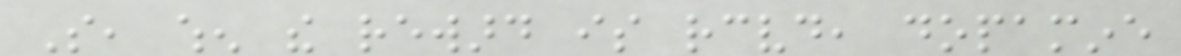So, when the reward is received, dopamine
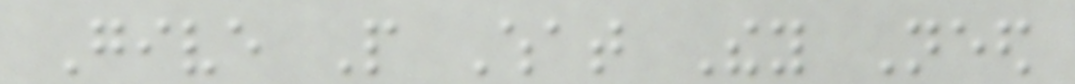Give People What They Need
